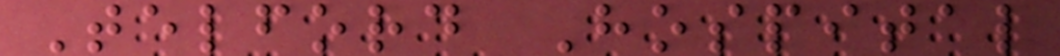Telford Hospital
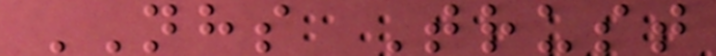NHS Trust
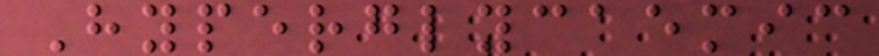Hyperglycaemic
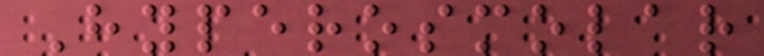Hyperosmolar
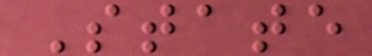State
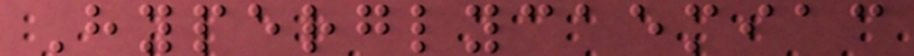Hyperglycaemiac
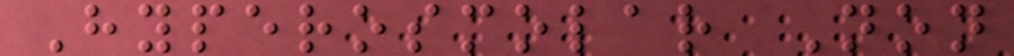Hyperosmolar Non
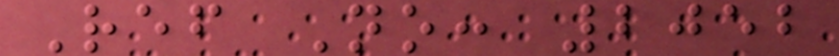Ref No: 2052
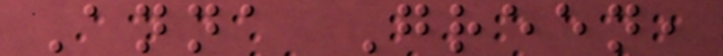Anna Green,
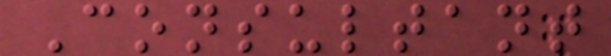Consultant
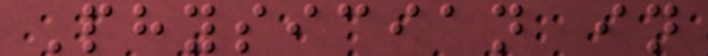Physician in
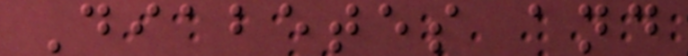Diabetes and
